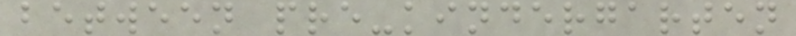between pre-kindergarten
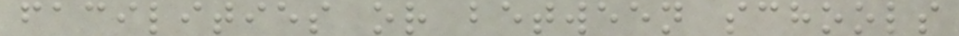facilities or between schools
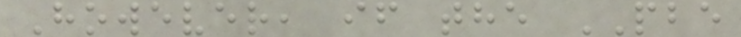However, if the PBE
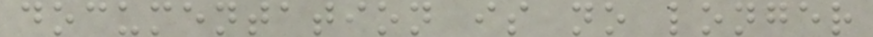documentation is no longer
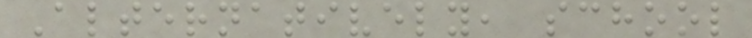Alternatively, school
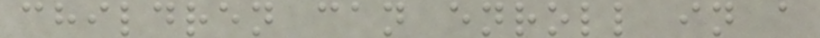children can enroll in a
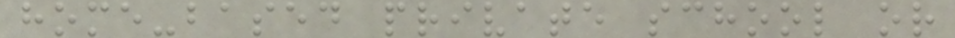home-based private school or
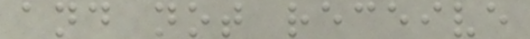and not receive
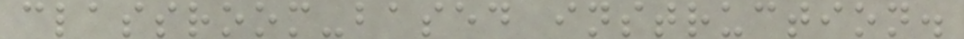classroom-based instruction.
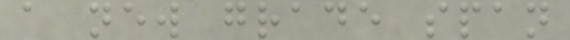a new grade span
